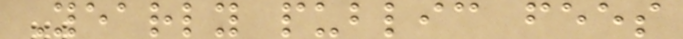Yearly public fees
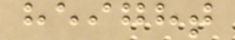height
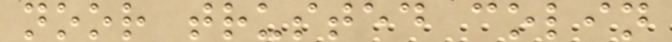noor trusted colin
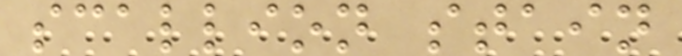scallion stain
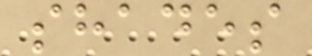shades
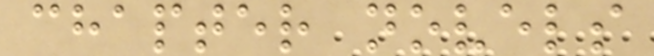chapter novels
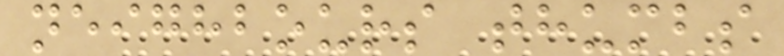neighbours thumbs
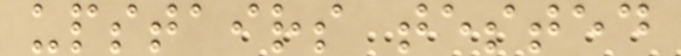upstairs tested
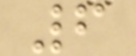6
